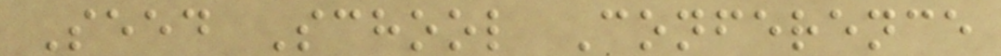Seed School Conference
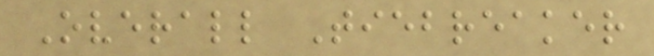Overall Tiebreaker
